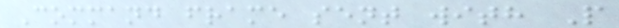Command frame sent with P
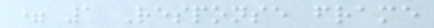= 1 Response frame
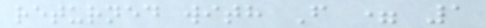returned with F = 1
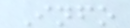Info
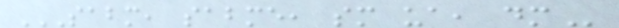SABM, SABME, SM UA, DM
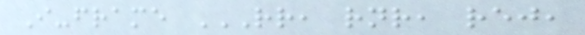I-frame RR, RNR, REJ,
